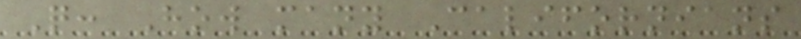Q: How many Californians
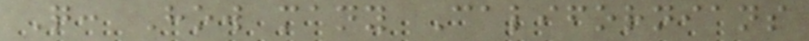Q: How many Californians
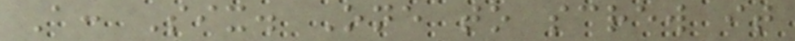A: Six. One to screw it
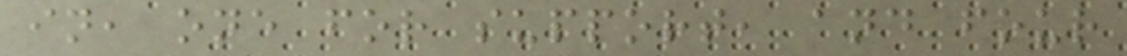in, one for support, and four
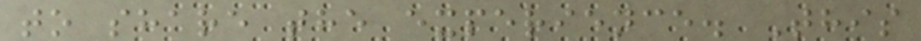to share the experience. This
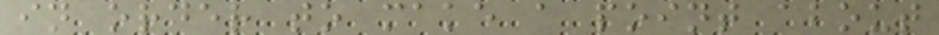in order to make a point about
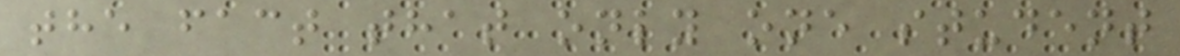the fact that only one student
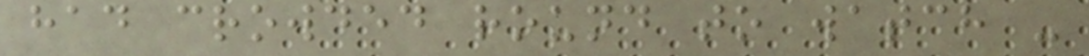had crowded round to watch -
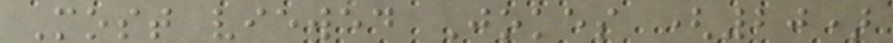Most viewed Jokes (20)
